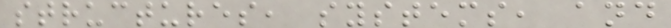structures, systems, and
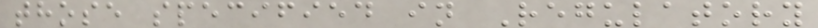those specified in Regulatory
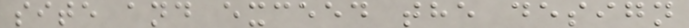site and exceed the design
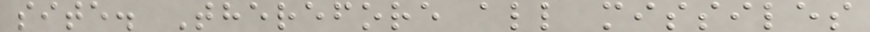site. Therefore all missiles
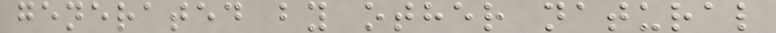generated by other natural
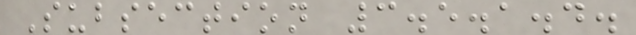Subsection 3.5.1.4.
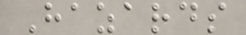Hazards
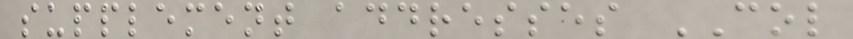supplement addresses COL
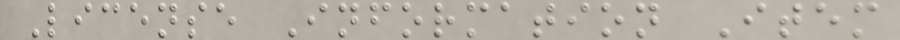License Information Item
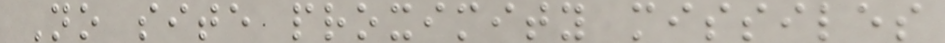No site proximity missiles
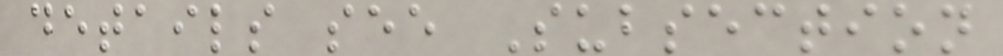details see Subsection
